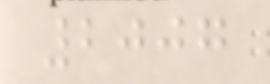2007
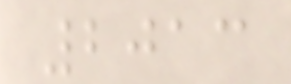2013
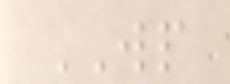WP
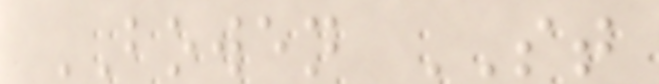BOWEN ST
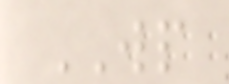WP
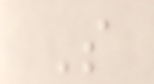S
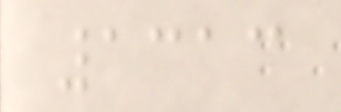1313
